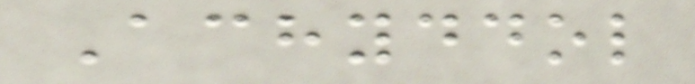Achyddol
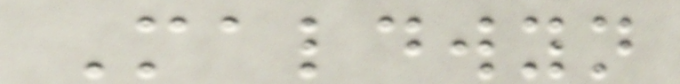Maldwyn
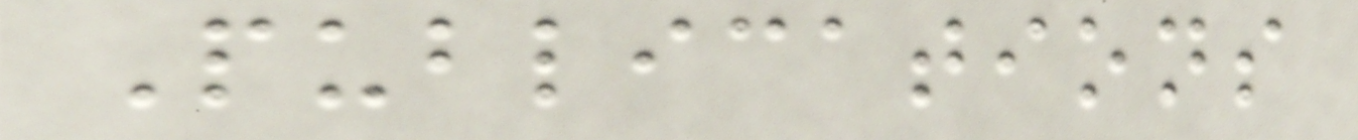Publications
